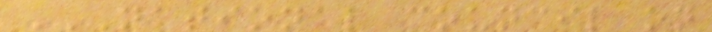NATIONAL COUNCIL ON
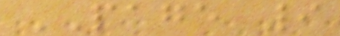PAGE 9
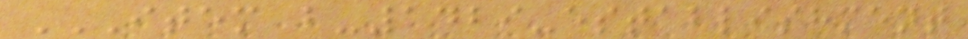ITEM B-1429-ESTABLISHMENT
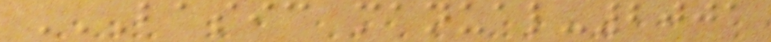BASIC MANUAL-2001
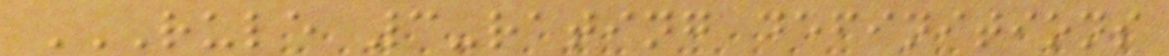RULE 3-RATING DEFINITIONS
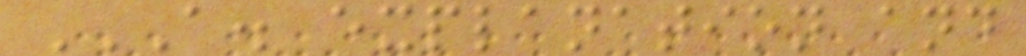A. EXPLANATION AND
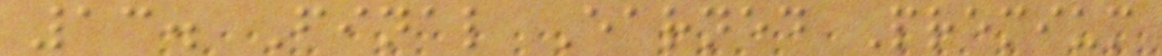13. Final Earned Premium
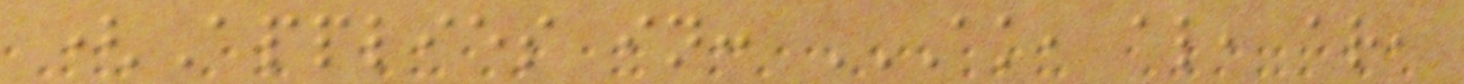(Applies in: AK, AL, AR,
